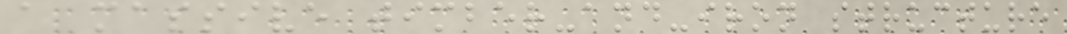a massive timber-and-iron structure
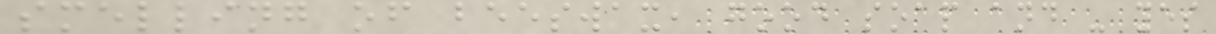smelling of beeswax, good soap and - yes
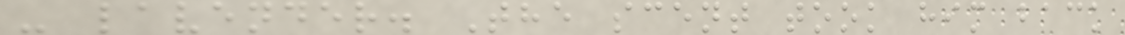- lavender. The scent took him back
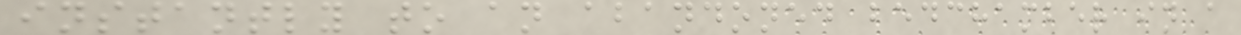instantly to an abandoned bedchamber in a
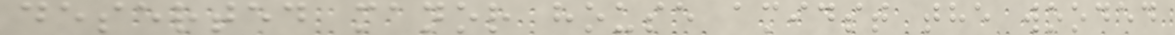deserted manor house amidst the wooded
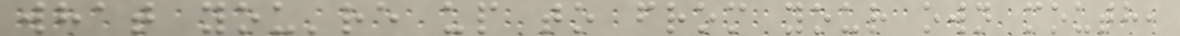what you're up to from your own mouth,
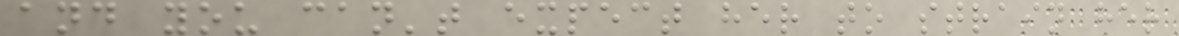and you can't expect her to strain her
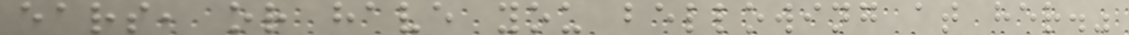ears, or have you bellowing at her."
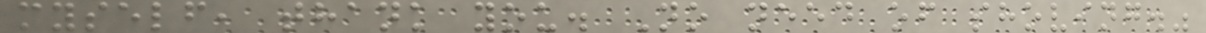myself, thank you. No need of shoving."
